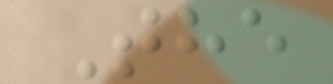The
